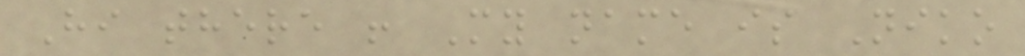Hi there ! My name is Niko
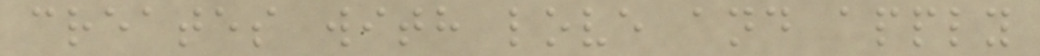creates with love and apply
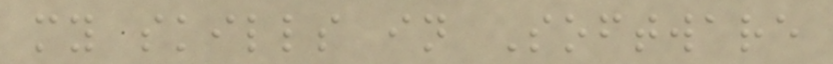my skills in Software
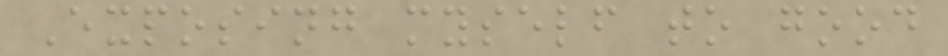Exposing myself to good
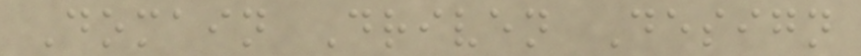Domain Driven Design
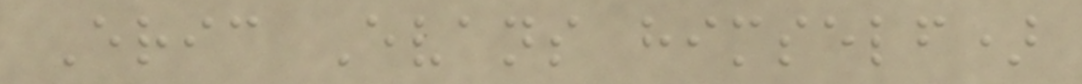Eric Evans himself)
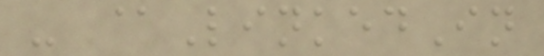- @LinkedIn
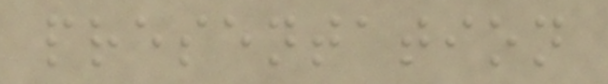presentation
